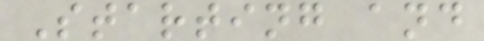Starting and
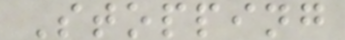Stopping
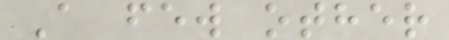A few other
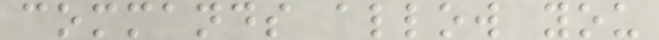commands allow you
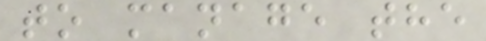to manage the
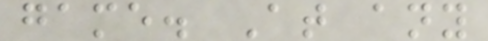game. At any
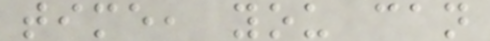time, you can
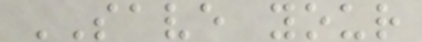SAVE your
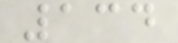134
